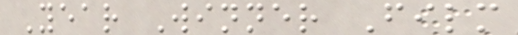Year Winner Film
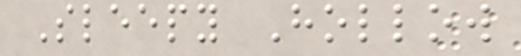Sleepy Hollow
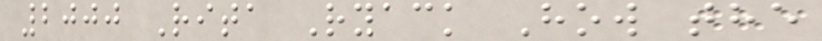2000 Rita Ryack How the
